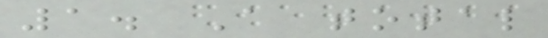1. A total
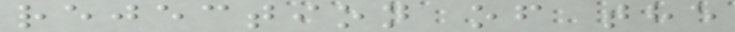rejection of the
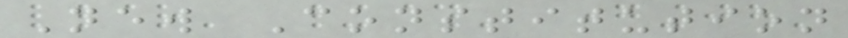New Constitution
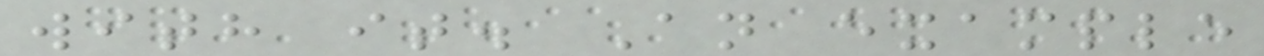with it. An example
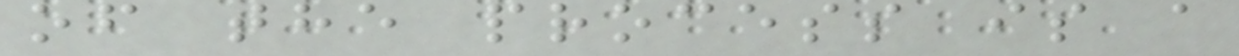of the process is a
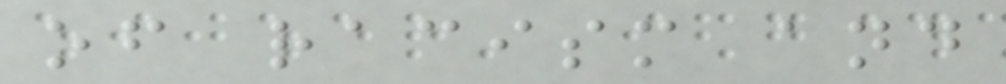of racism and
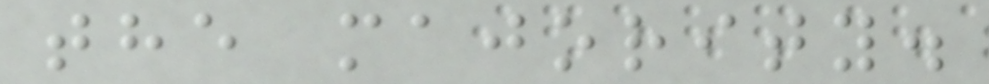the majority.
